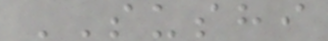SUSHI
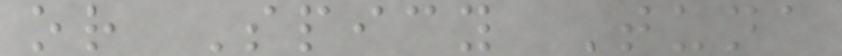or Spicy Tuna
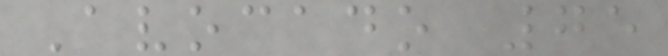Avocado 75
